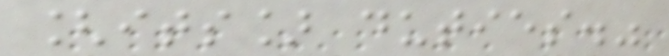[its] duties."
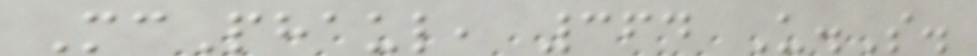McPhaul, 364 U.S.
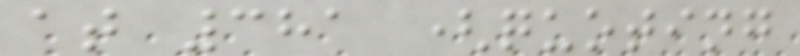at 381 (quoting
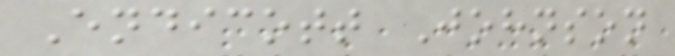Endicott Johnson
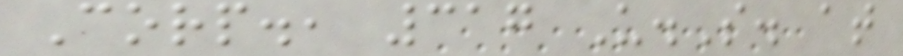Corp., 317 U.S. at
